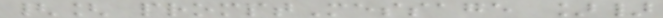{[ promptMessage ]}
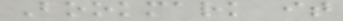Bookmark it
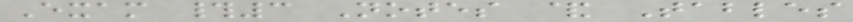Exam #3 Notes & Tables
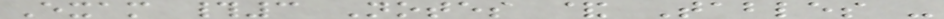Exam #3 Notes & Tables -
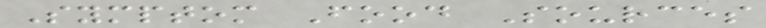Symptom Food Sources
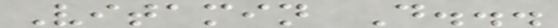Vitamin D...
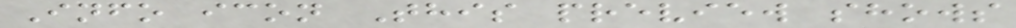Info icon This preview shows
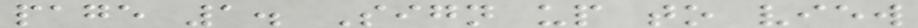page 1. Sign up to view
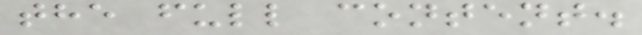the full content.
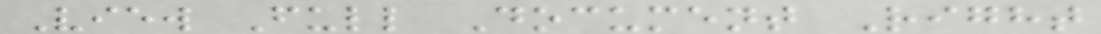View Full Document Right
